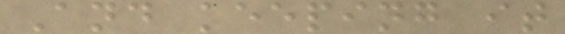And keeping it
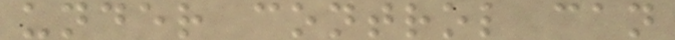under control can
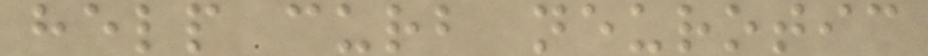help curb neurotic
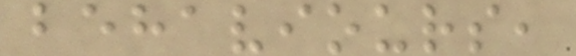behaviours,
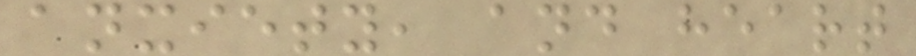anxiety, and heart
